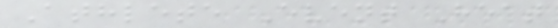Athlete Event Heat
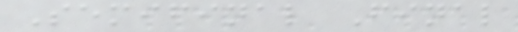Semifinal Final
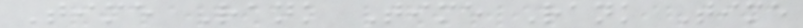Time Rank Time Rank Time
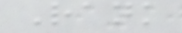Rank
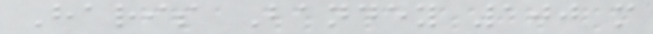Haris Bandey 100 m
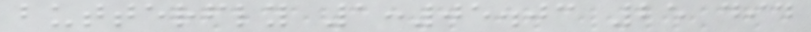butterfly 1:05.03 25 did
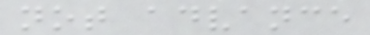not advance
